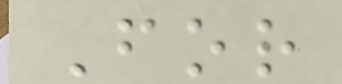For
